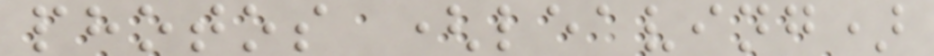photos (leaving)
